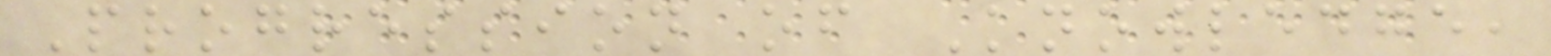Progression of Knowledge,
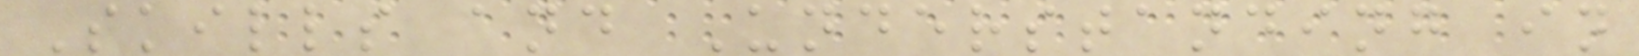Skills and Understanding in
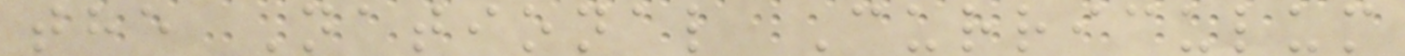the National Curriculum
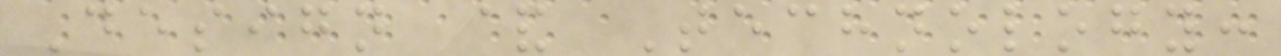Design & Technology:
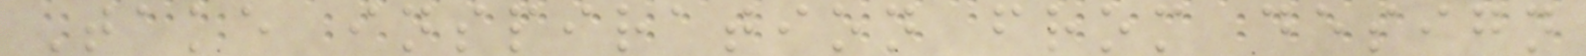Take inspiration from design
